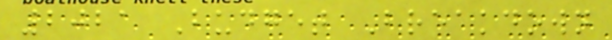2021 Budget Breakdown
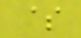$
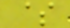$
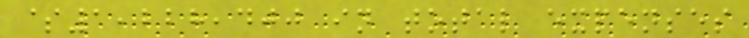$1,228,400 in total expenses
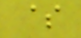$
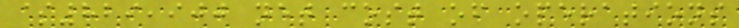$829,900 net cost of operations
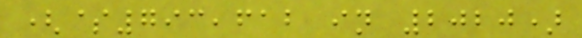($793,612 in 2020)
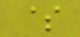$
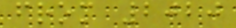from 2020
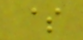$
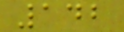142
